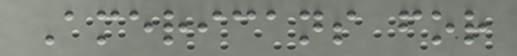Americans for
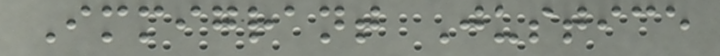Immigrant Justice
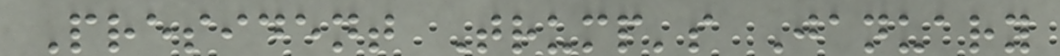President Trump's January
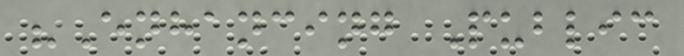"Enhancing Public
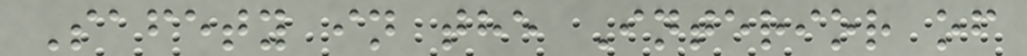Safety in the Interior of
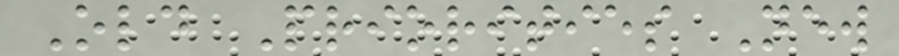Old Priorities New
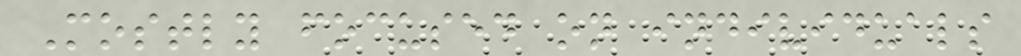Mostly focused on individuals
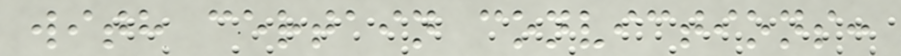with certain convictions:
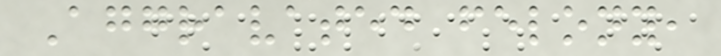Aggravated felony,
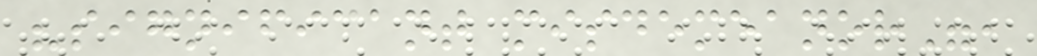"significant misdemeanor",
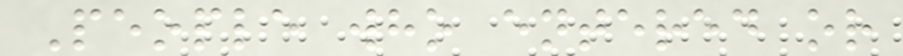People who entered or
